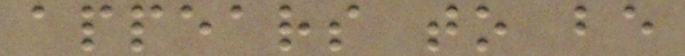appears to be
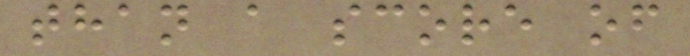than a score of
